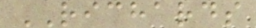RICHARDS
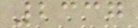2337
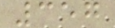357
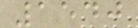1540
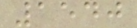1540
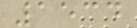1534
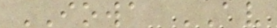IOWA AV
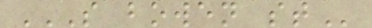S BOWEN ST
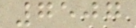7507
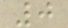0
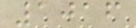1016
